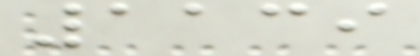1139
